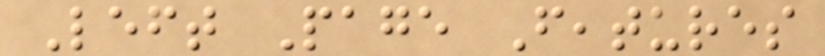Left Page Features
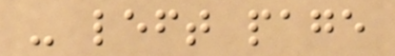- left page
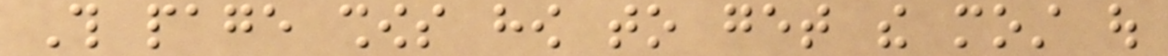This page shows how to get the most out
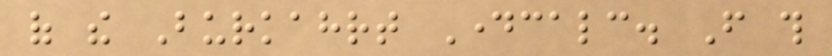of the Burkahrt Daycalc. From this
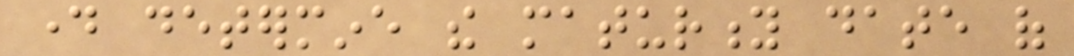day determine the maturity date of
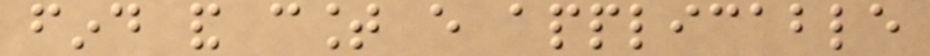find and count every applicable
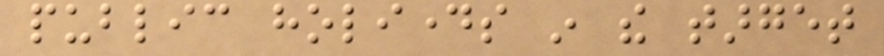public holidays in the target
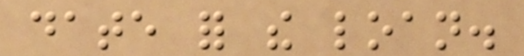date for the loan.
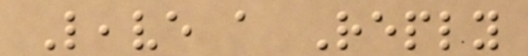Leave a Reply
